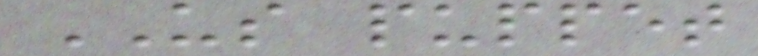US puppet
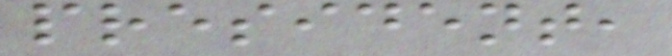president,
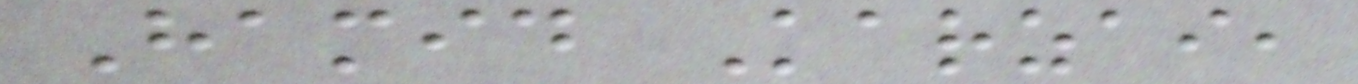Hamid Karzai,
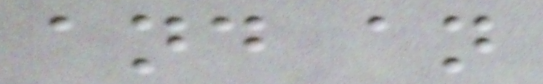and an
